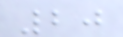20
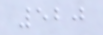520
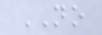NO
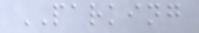PARKING
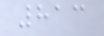813
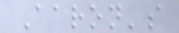Aaron's
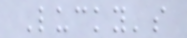Lucky's
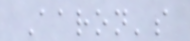Aaron's
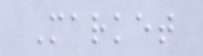Market
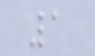1
